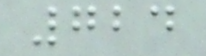724
